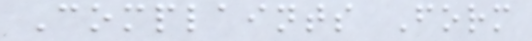Complaints Form
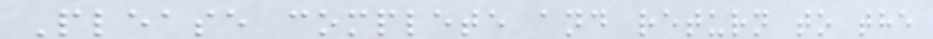Please complete and return to the
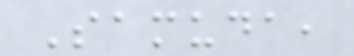Samuda,
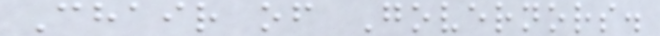Chair of Governors.
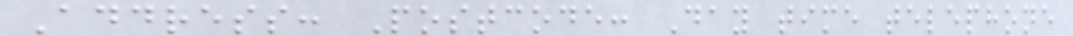Address: Postcode: Day time telephone
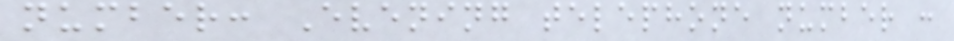number: Evening telephone number :
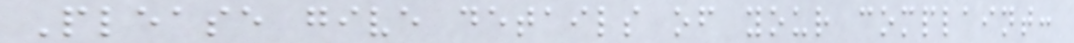Please give details of your complaint:
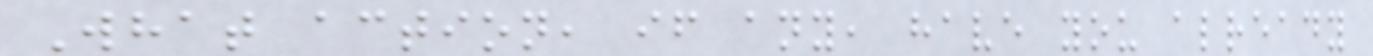What action, if any, have you already
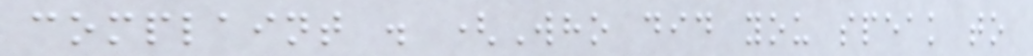complaint . (Who did you speak to
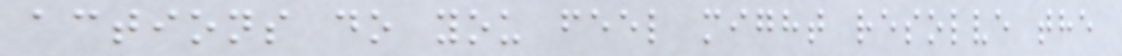actions do you feel might resolve the
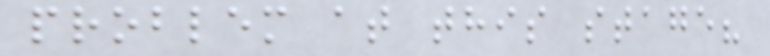problem at this stage?
